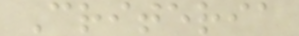Criteria
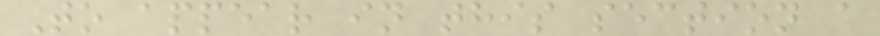To appear in this section a
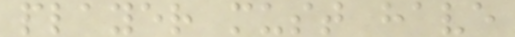player must have
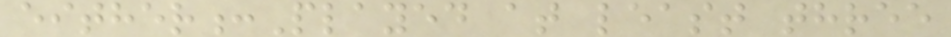either:Played at least three
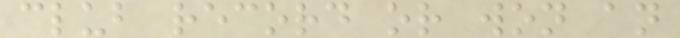club record or won an
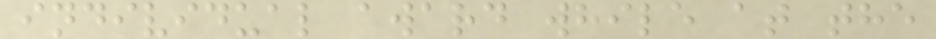individual award while at the
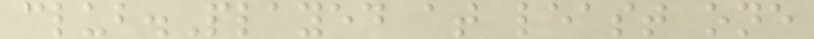club.Played at least one
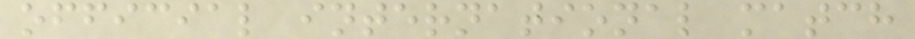official international match
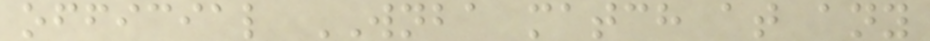official WNBA match at any
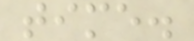time.
